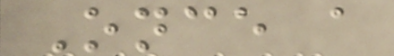Once a
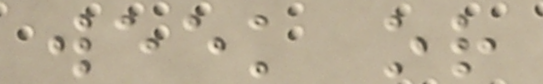week or
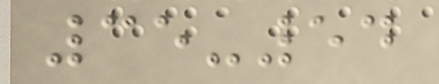35-54
